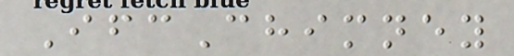IfcChimney
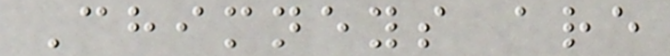Chimneys are
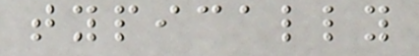typically
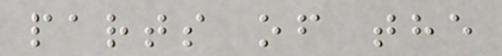parts of the
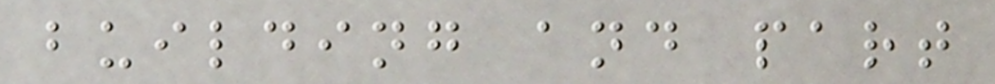building and part
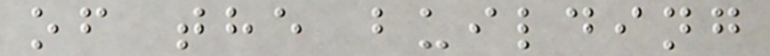of the building
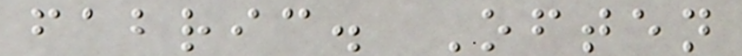fabric. Often
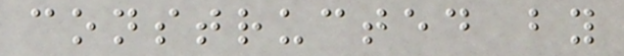constructed by
